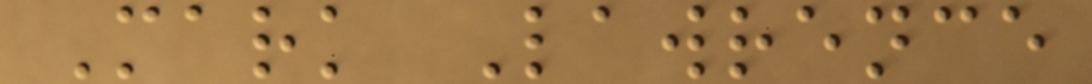Mark Lawrence
